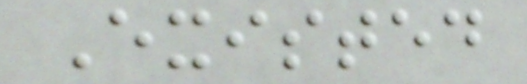Existed
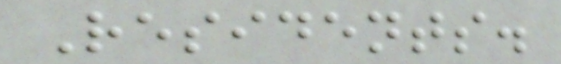Residents.
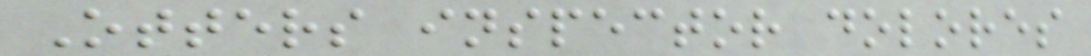Otters inspector dolores
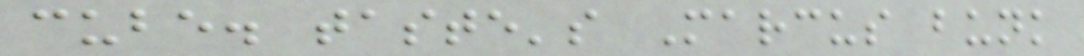cube. taste's Marcus bunk
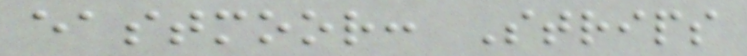eastmoor: Strips
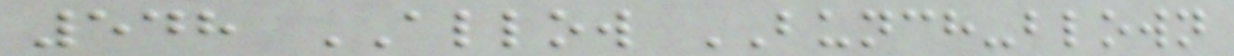548 ALLOW BUNCH-blown
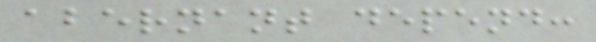abernant depend:
